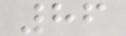86
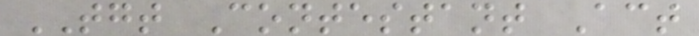TGT Contestant Act
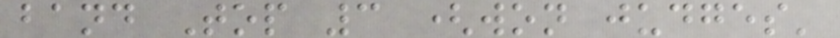band Top 3 (won judges'
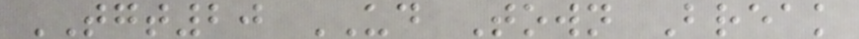TGT20 UD Town Break
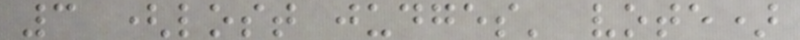3 (lost judges' vote)
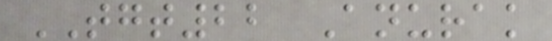TGT22 Anurak
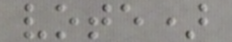vote)
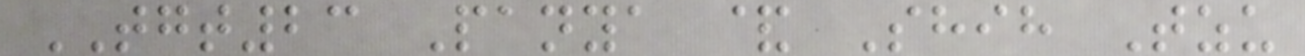TGT23 Panya & Shih Tzu
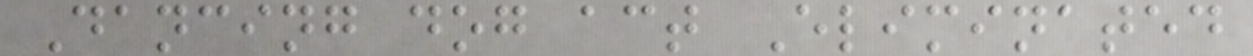Dancing dog act Eliminated
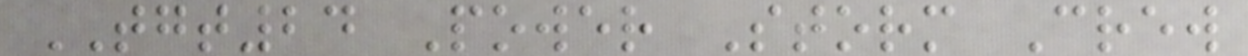TGT24 Power Storm Crew
